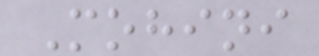Mohini
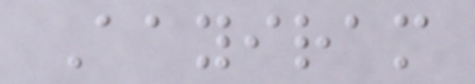Aayiram
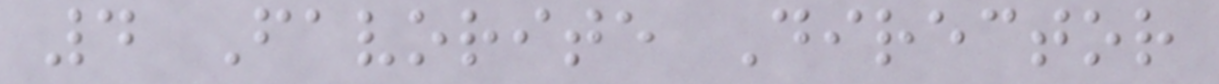4 Favorite Director
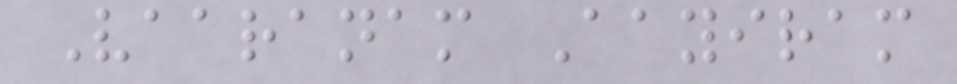Vaaranam Aayiram
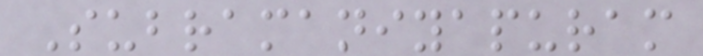Subramaniyapuram
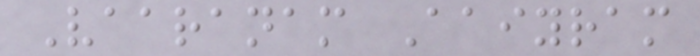Vaaranam Aaiyram
